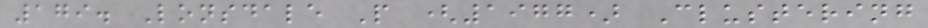179. Lonsdale P (1977) Clustering
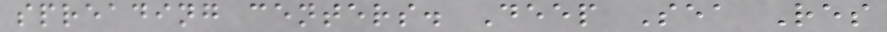spreading centers. Deep Sea Res
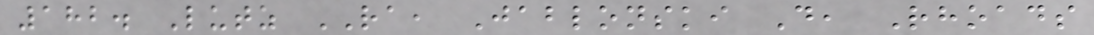182. Lutz RA, Jablonski D, Rhoads
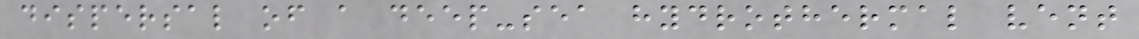dispersal of a deep-sea hydrothermal vent
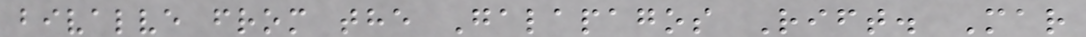bivalve from the Galapagos Rift. Mar
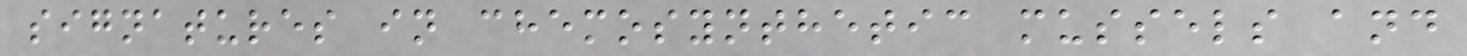signatures in chemosynthetic mussels and
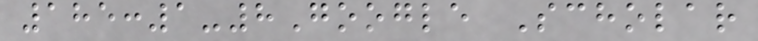185:1-8Google Scholar
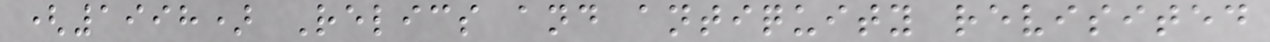(1998) Relics and antiquity revisited
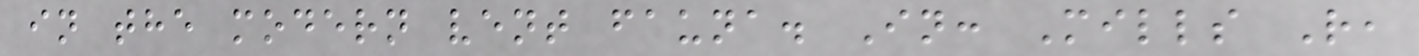in the modern vent fauna. In: Mills R,
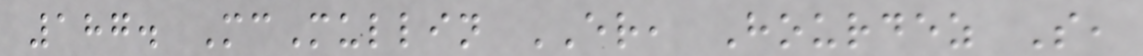187. McMullin ER, Hourdez S,
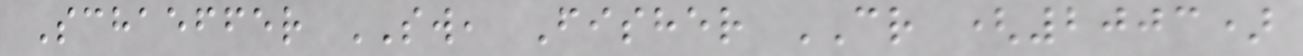Schaeffer SW, Fisher CR (2003)
